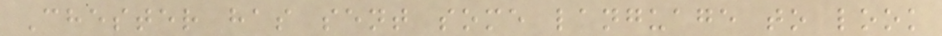Chester has sent some language to look
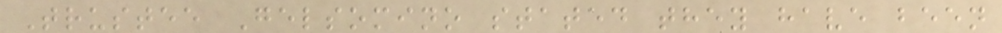Trustee Gelsomino stated they have been
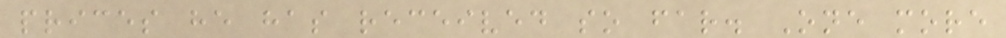prices he has received so far. One more
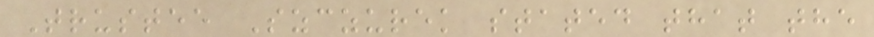Trustee Szczurek stated that the
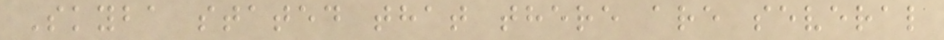Skyba stated that there are several
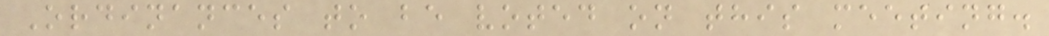Ordinances to be voted on this meeting.
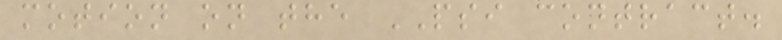motion on the PSI contract.
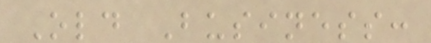Old Business:
